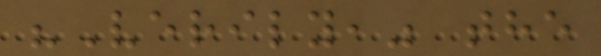"Verily," the
